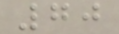70
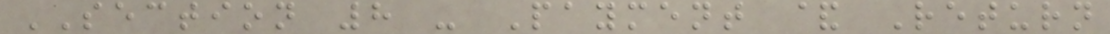SECTION 8 - Payment & Return
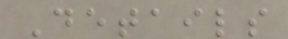Details
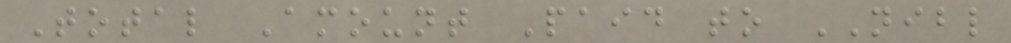Total Amount Paid to NIBL
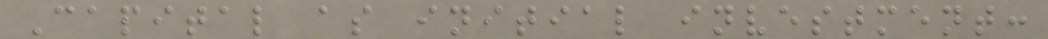Capital as initial investment:
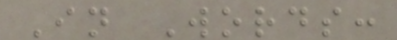In Words:
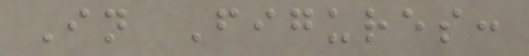In Figures:
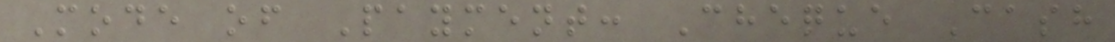Mode of Payment: Cheque Cash
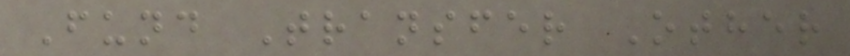Fund Transfer Other
